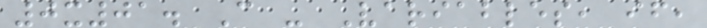0x01. C - Variables, if,
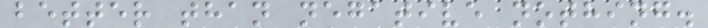better than negative nothing.
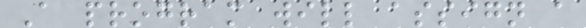A program will assign a
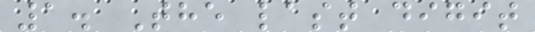1. The last digit
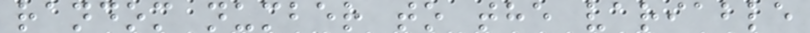random number to the variable
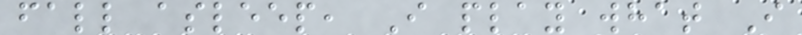fall asleep, I play what I
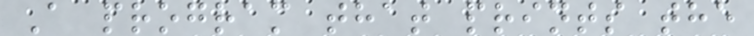A program that prints the
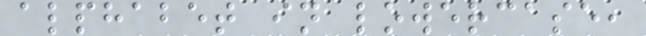alphabet in lowercase,
